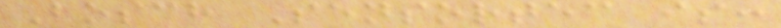Bosch Sensortec is:
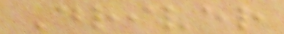Driver
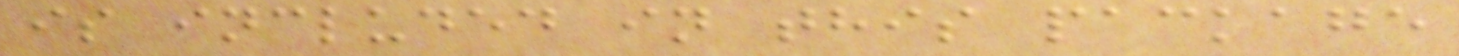is included in this package
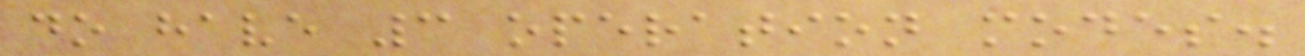do have 3 operation modes.
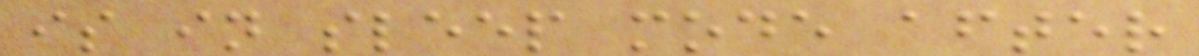is in sleep mode after
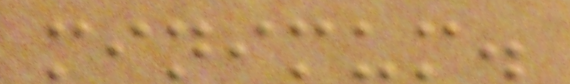minimum.
